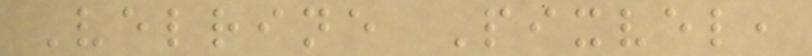Velrine Pixvel,
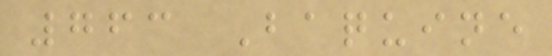763 Baquine
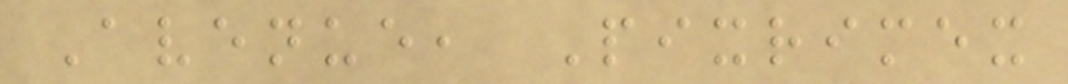Avenue, Pixrimex
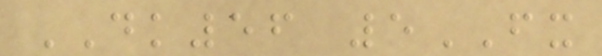DK56 5FX
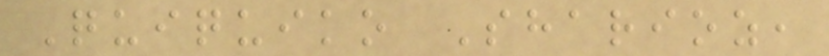Quiquiko Sharioz,
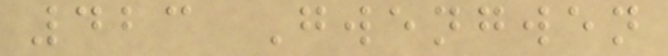423 Gwengwen
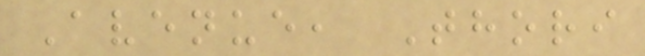Avenue, Thori
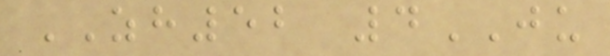ZH52 4JU
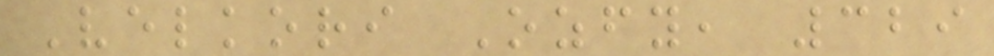Velkori Ozfy, 329
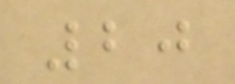20
